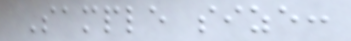Sample size:
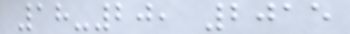18-20, 2015
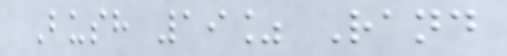Bush 19% Rand
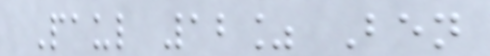Paul 12% Ben
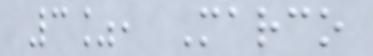3%, Marco
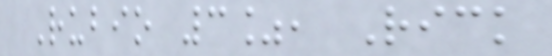Rubio 3%, Rick
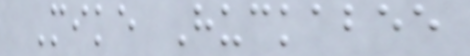Mike Huckabee
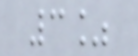3%
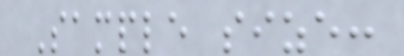Sample size:
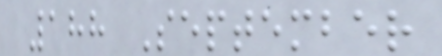188 September
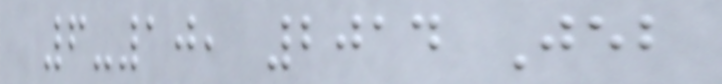6-10, 2014 Jeb
